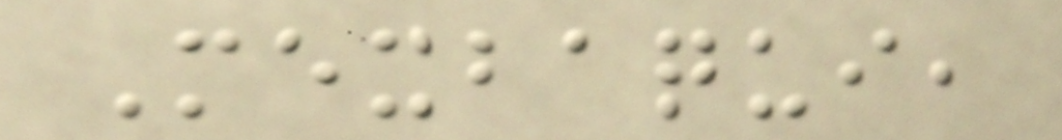Mexbaqui,
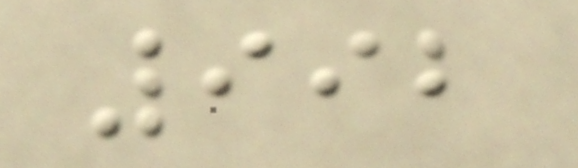992
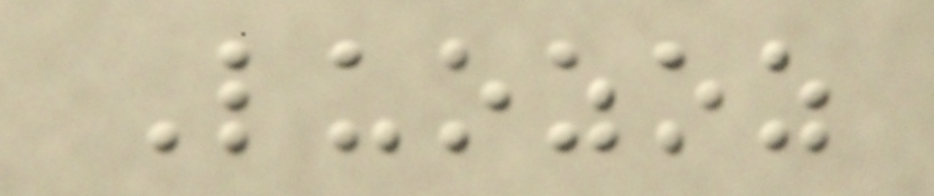Luozoz
